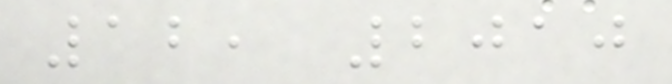12, 2010
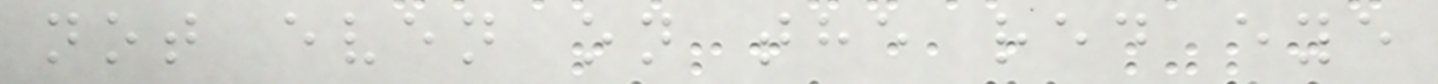not even on the red eye
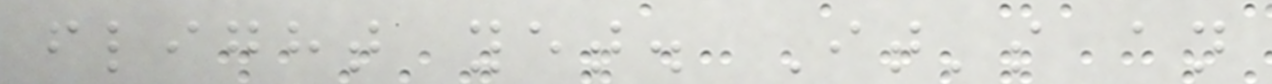flight yet. It's an
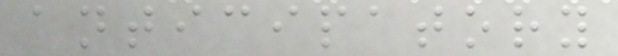anticipatory
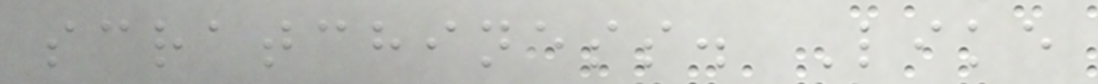scratchiness. Like
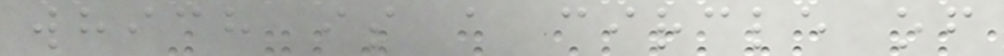which is a circle of
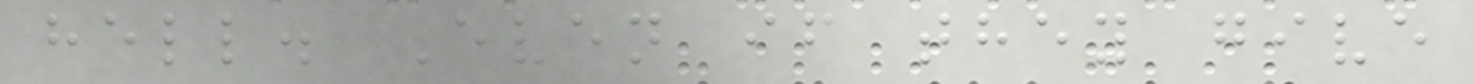hell. Even if they give
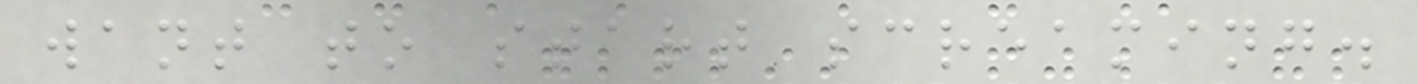want to start screaming.
